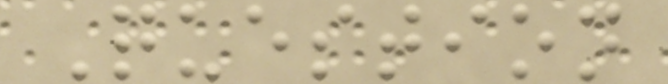Question
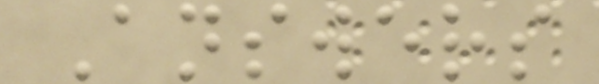Answers
